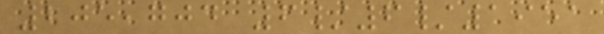205,704 6/6/1951
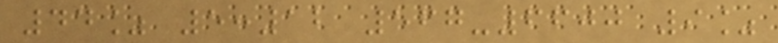44% 5:12 567-6600 9%
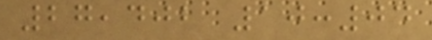27,402 10:04
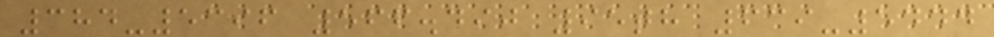384-5396 566.490 95th 639-5444
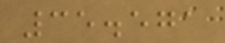35.571
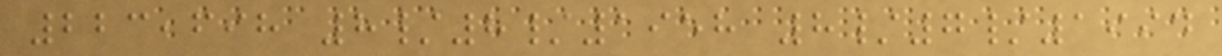223,698 8/8/1958 8/7/1994
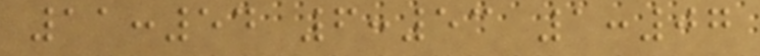11:54 6:53 1:07
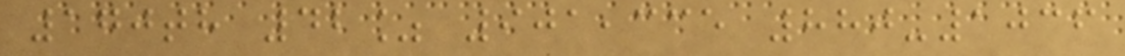170th 42% 901,335 880-1036
